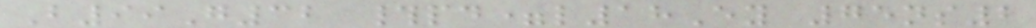B99G32 #pd=l18Ey 75ns2
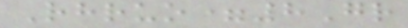Rhruo=8Gr
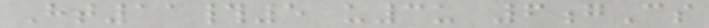Ht11#5 u3u 6gCs
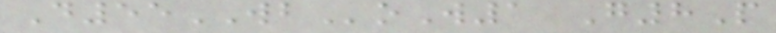D55WBoW1 G8P
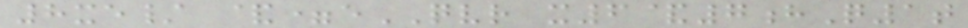8xe/ &=eQVR x6&7hQ1t
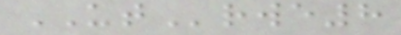UTrwe8
